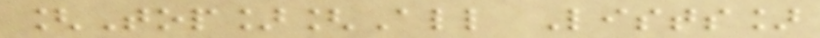[Top][All Lists]
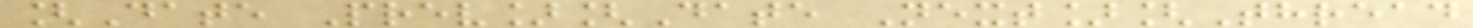[Date Prev][Date Next][Thread
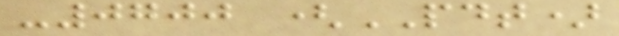-0700 (PDT)
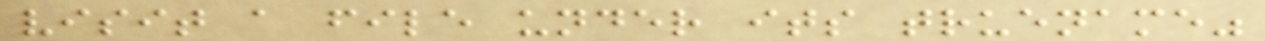visit a file under its truename"
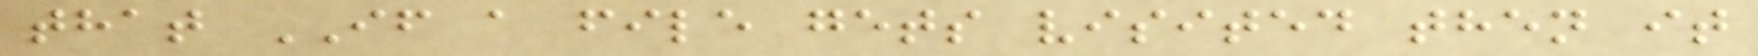that IF a file gets visited then it
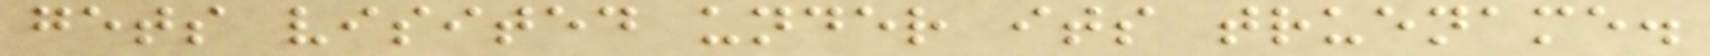gets visited under its truename.
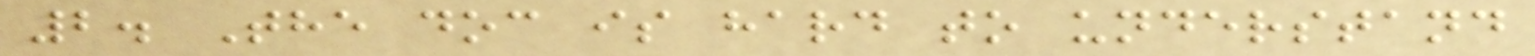2. The doc is hard to understand
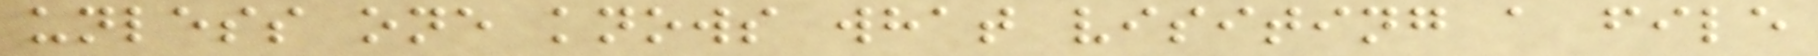unless one knows what visiting a file
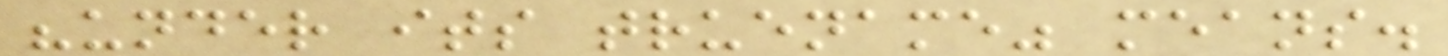"under its truename" means.
